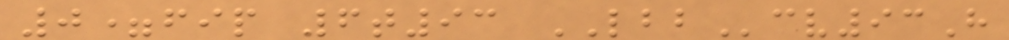0=fip 6t93 LBBcv93H
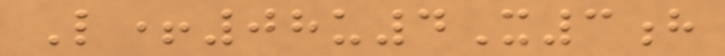L+08u4X3h
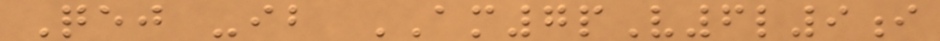Qej -ib AM7pV6l9i
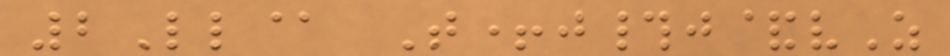2Ll@ T+j#j&vZ
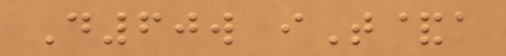D60w iT&a
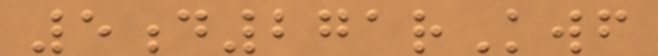5d271rKwf
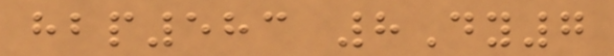hbp583 8Dy7
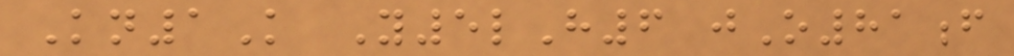Kn1K Y5lH6 jO81f
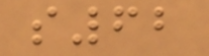s62
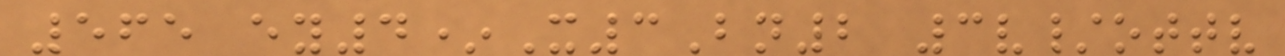565 ey4*X3Bn2 3v/ottv
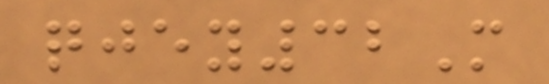qjey32M
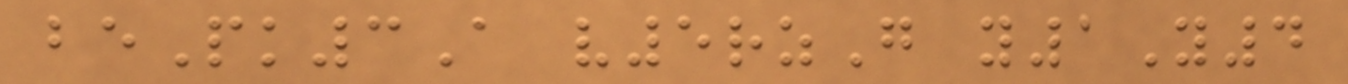bePk3A v5rzG y1Y4
